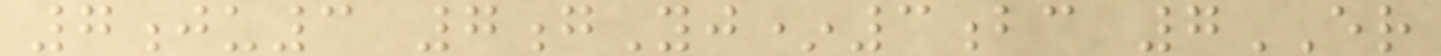7ju3 7gYj*3bc 7ER
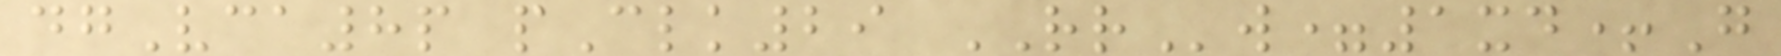dgVca8p pClk29 RRw=1xd+G
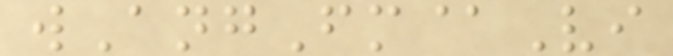wAngFm@Vi
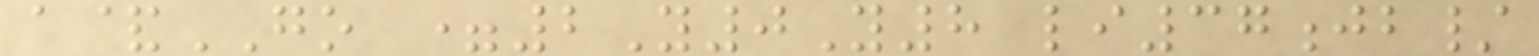a&GO =2Y0Y8 li37jb/
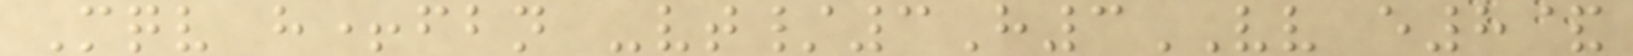Mqv h+fbn -vt/3H3VV e8&
